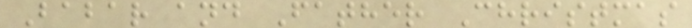Babar and Father Christmas
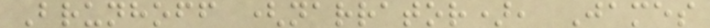Brunhoff (narrator), James
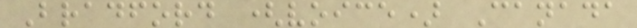Bradford (voice) Canada
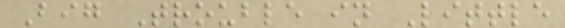Big Trouble in Little
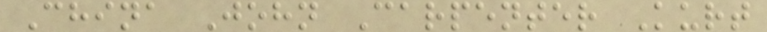China John Carpenter Kurt
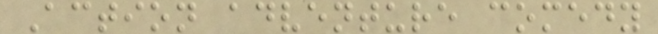Action adventure comedy
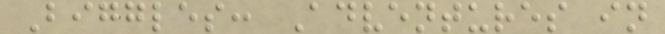Biggles: Adventures in
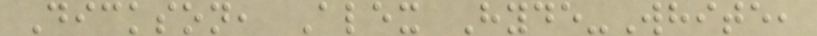Dickson, Alex Hyde-White,
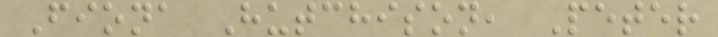Fiona Hutchison, Peter
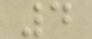4
